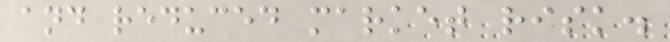and reduced market risk.
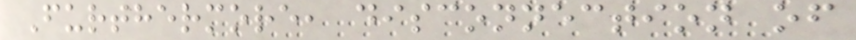Furthermore, disconnection of
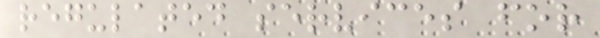regulated services for
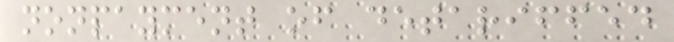nonpayment of detariffed
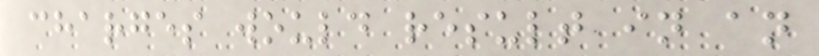charges would result in an
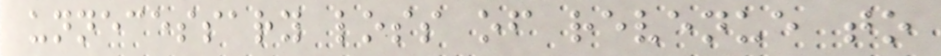unnecessary loss of revenue to
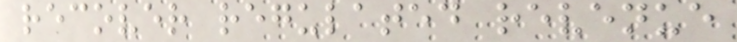recover regulated revenue
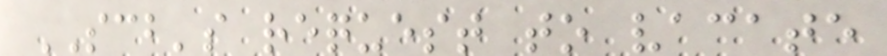SCB's request to vacate
